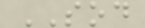SOD
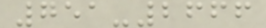751-2666
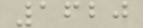1620
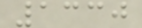1330
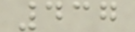437
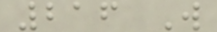216 W
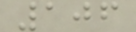106
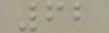62
